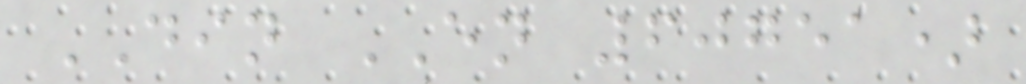DIN EN 60751)
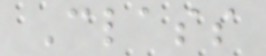Class
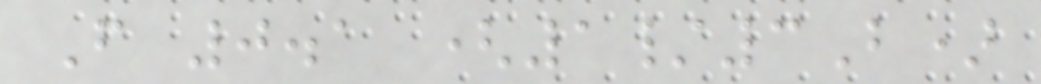F 0.1 (1/3B)
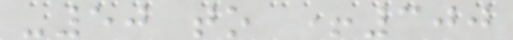-50 to +300
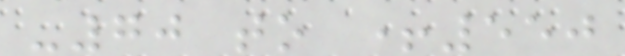-70 to +550
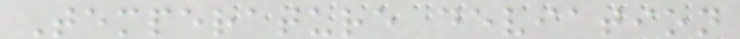Temperature deviation
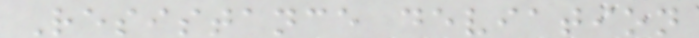Resistance deviation
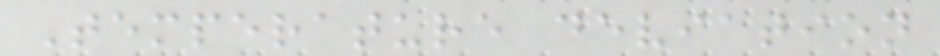Temperature deviation
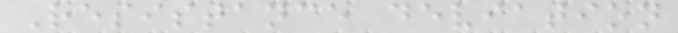Resistance deviation
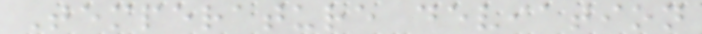Temperature deviation
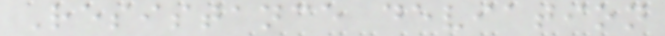Resistance deviation
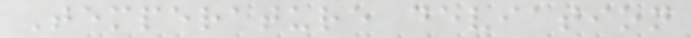Temperature deviation
